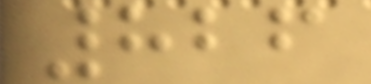826
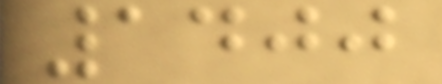1400
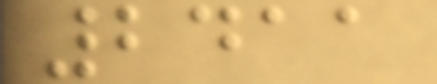2411
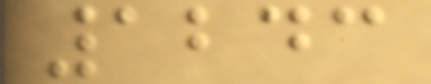1243
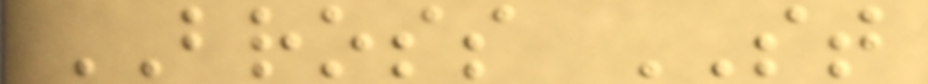BROSS ST
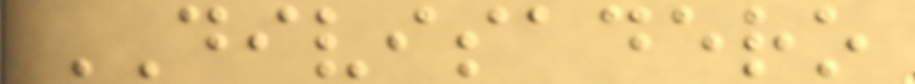DIVISADERO
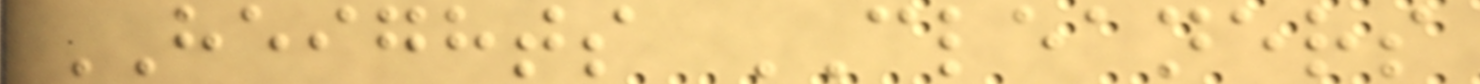HEIGHTS CLEANERS
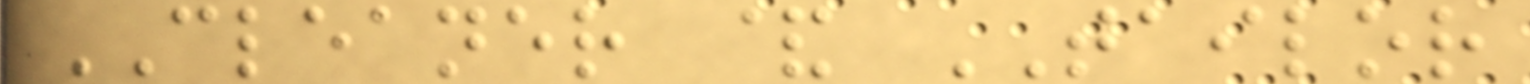CLEANER & TAILOR
